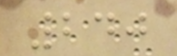240
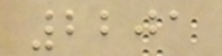2201
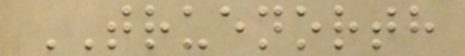TRUENORTH
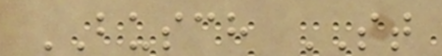BUSCH ST
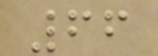66
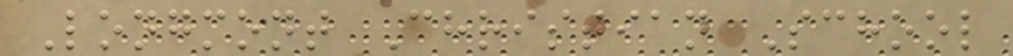Longmont Christian School
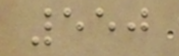550
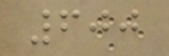600
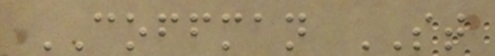COFFMAN ST
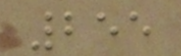255
